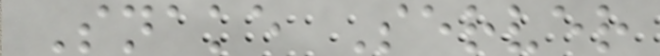Snake Server
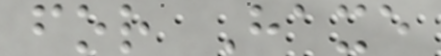for Haxe
